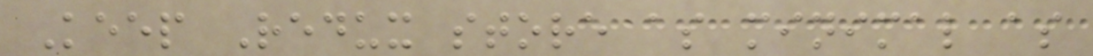Keep Redux store as minimal as
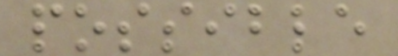possible
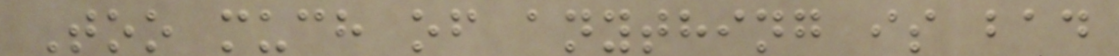Too much of anything is bad
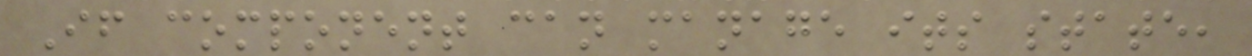If component can manage its state,
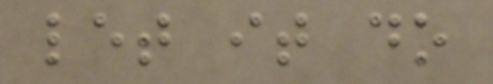let it do
